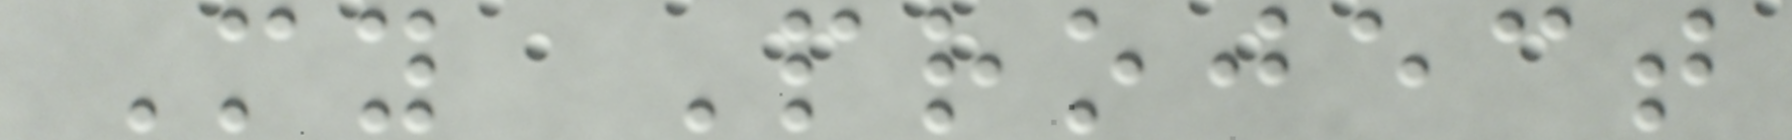My Project
